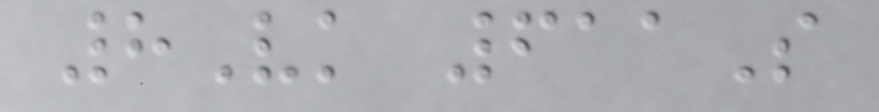8Vk 611S
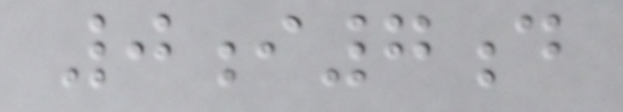0i7d
